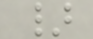}
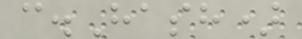c.Hash)
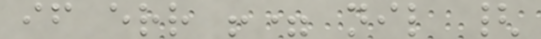if err != nil {
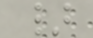}
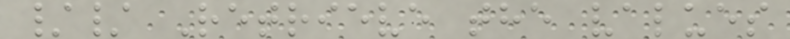// Retrieve the values
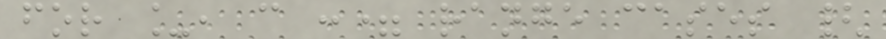for _, c := range cases {
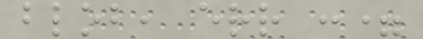blob, err :=
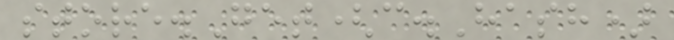store.Get(c.Hash)
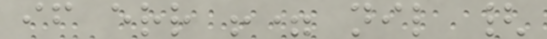if err != nil {
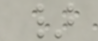}
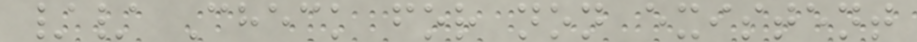// Check for non existent
